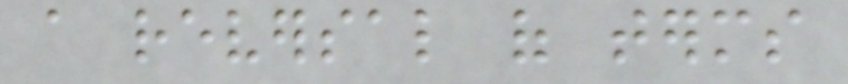a reversal of terms
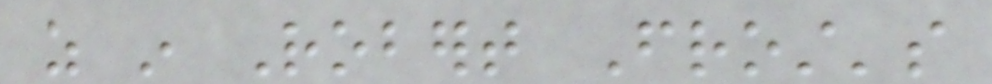as in Robert Frost's
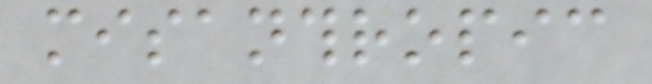misanthropic
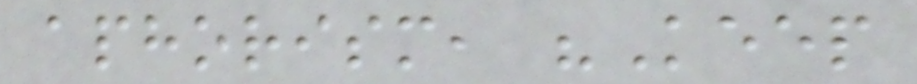aphorism, "Keep
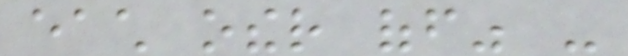each other off" -
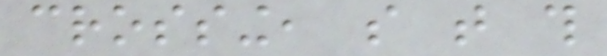crossing, so that this
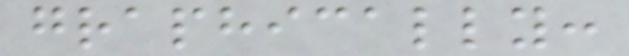graphically:
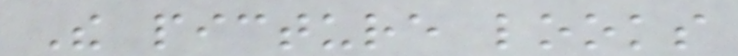The picture looks
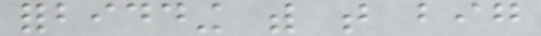forbidding with that big
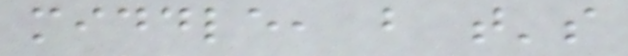middle, but that's
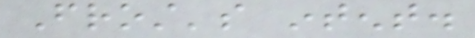Frost's intent.
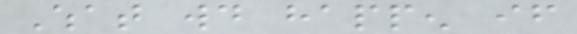What would happen if
